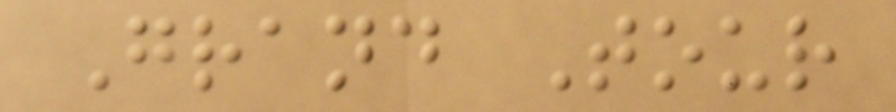Grand Tour
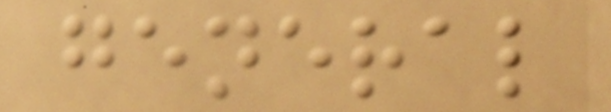general
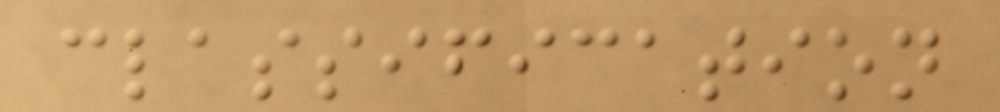classification
